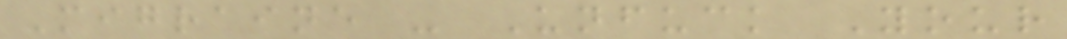Migraine - Unfuck Your
